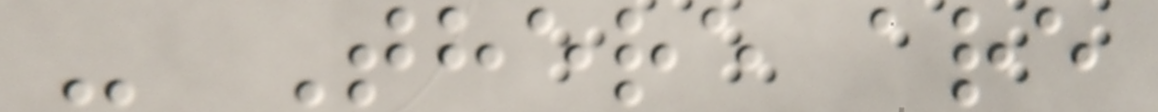- There are
